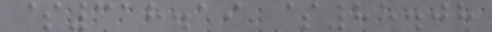$318.19 $85.08
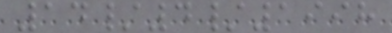14/4/1998
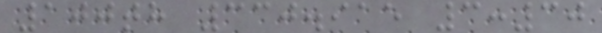100th 330.915 3:30
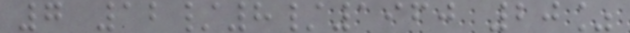7 12/8/1960 20%
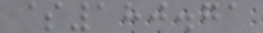$180.71
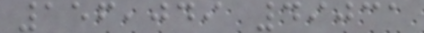156,049 49031
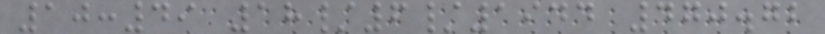10:49 18/6/1944 470.72
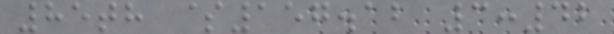85th $157.12 3:42
